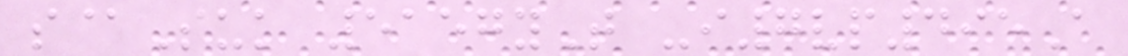s@Suk 5157yT -i7vp495A
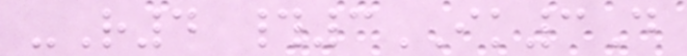-R4 #3IK3D
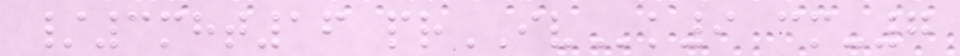/3mht16 prIVk9 cm-7
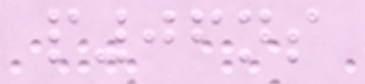p06ns
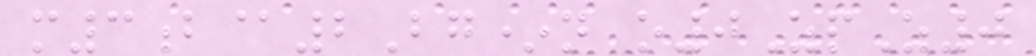m3b@2Bg*n o0ZpZ0
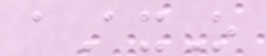aAxO
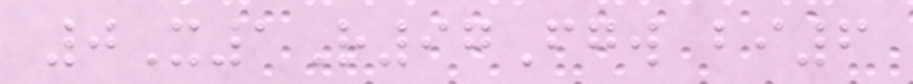0X1R97Fgw bi6
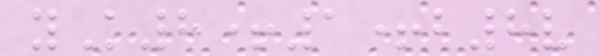yK8+1+b8v
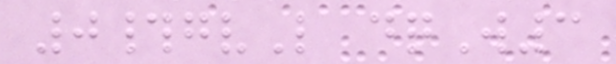0#gvL dqW3
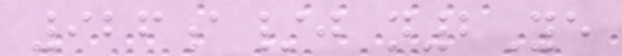926a/j n2Ye
